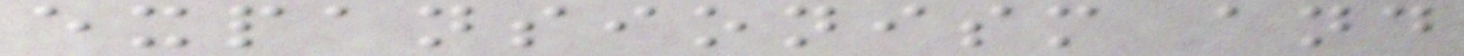expansionism and
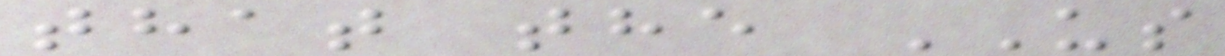that the US
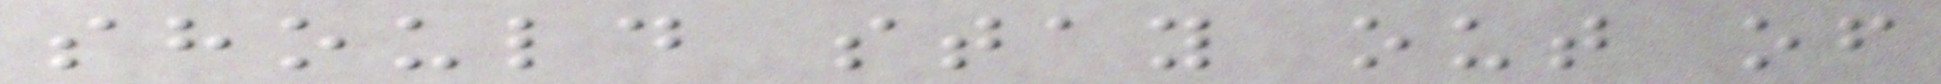should stay out of
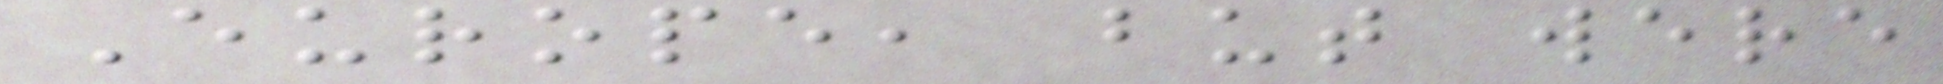Europe, but were
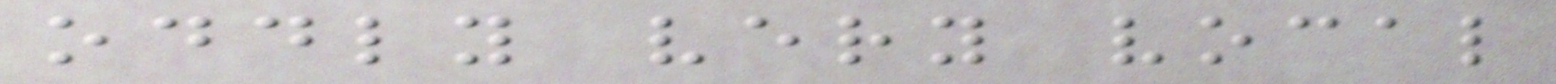oddly very vocal
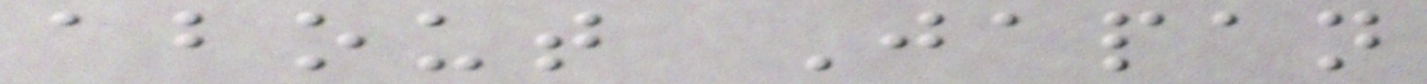about Japan
